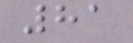81
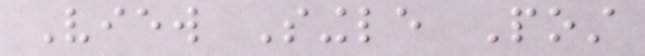View Single Post
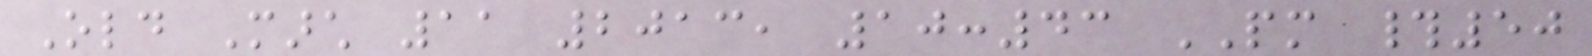Old March 11 2013, 10:43 PM #50
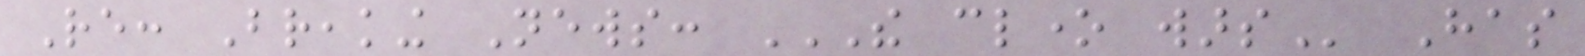Re: Breaking News: THE CLONE WARS Has
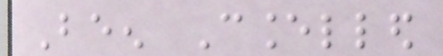Been Cancelled
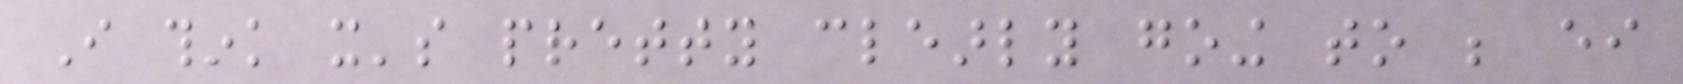I think it's pretty clearly going to be either
